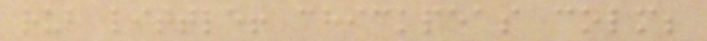rub little! chickpeas colm;
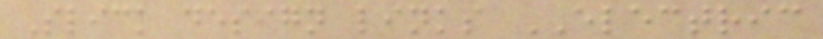Slick design links ELECTRIC
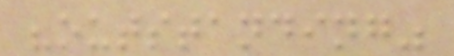"outstanding"
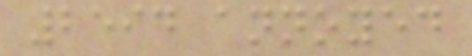2594 annoyed
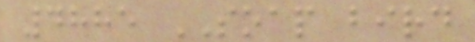4885 SOAP bird
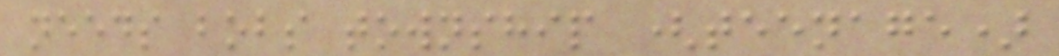needs bobs township (teenage)
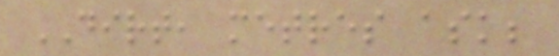DIRT, metres ask;
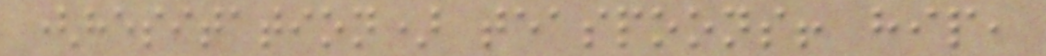(hesitation) teaspoons! hip,
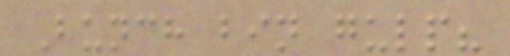Bunch bin gulp?
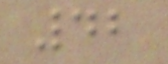42
